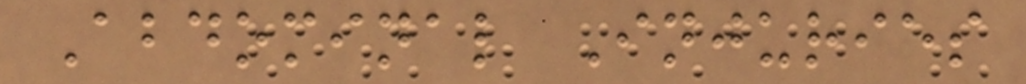Abdominal Injuries
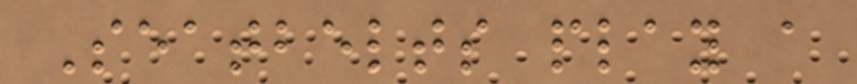Seatbelts play a
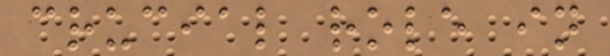crucial role in
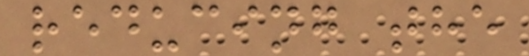reducing the
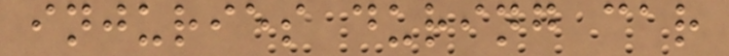injuries during car
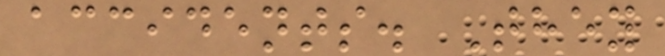accidents. They
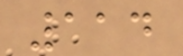114
